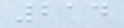214
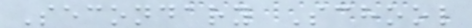Secondary School
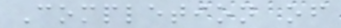Completion of
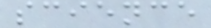science
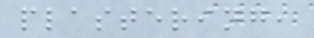plastering,
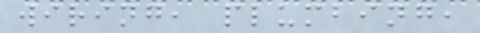wiring, plumbing,
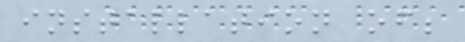installation of;
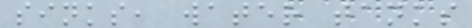sinks, water tanks
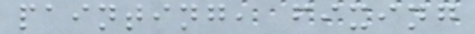painting, fixing
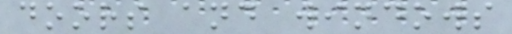doors and windows
